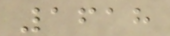1618
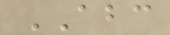ABC
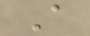A
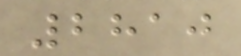2810
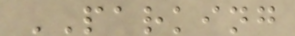PARKING
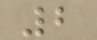2
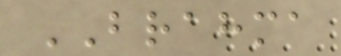BRAHMA
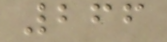266
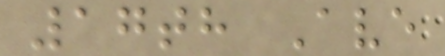17th Ave
